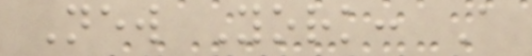New York: A
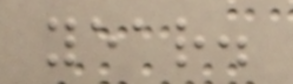year.
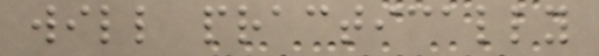will practically
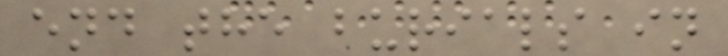end the burials in
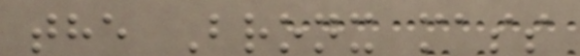the Bronx mass
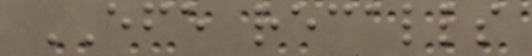EFE recalls
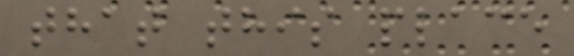that this place
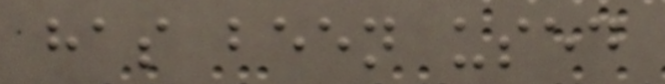has been used
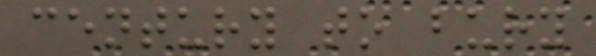century to bury
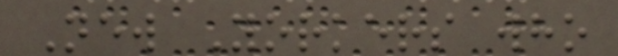New Yorkers who
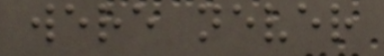were never
